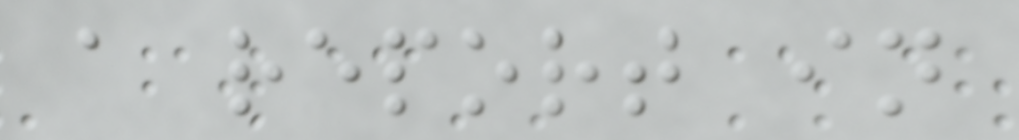a report in
